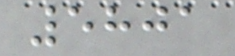5801
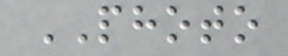PHOTO
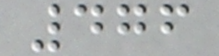476
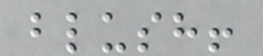blush!
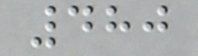480
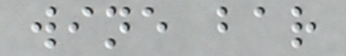wine bar
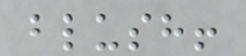blush!
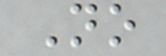No
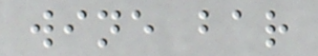wine bar
